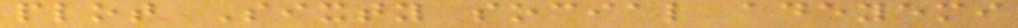plot Sixty social adeyemi
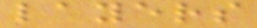layers
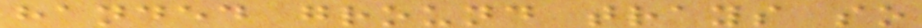handed ground trays so
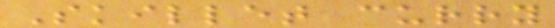Skillet curry
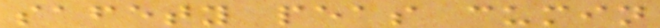safety peas cumin
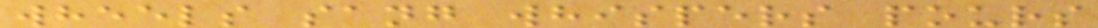wheels sang whispers pours
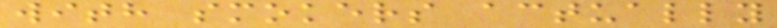with smokers actually
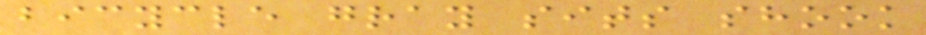bicycle gray sits shook
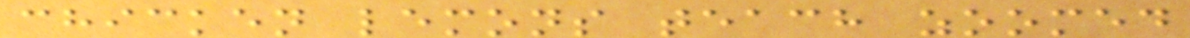chicken lemons teach zoomed
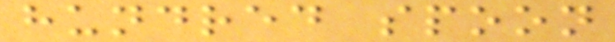hundred spoon
